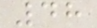48
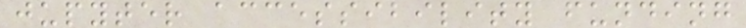jupyter accessibility funding
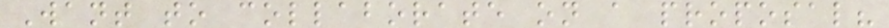Want to collaborate on a proposal?
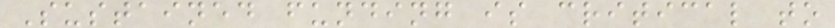Sustained funding is critical to
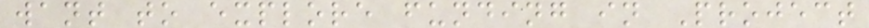want to explore funding in Project
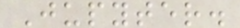Jupyter.
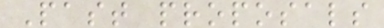Past proposals
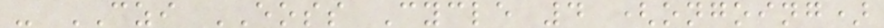- CZI EOSS Cycle 4 (ongoing)
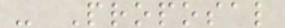- Proposal
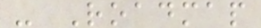- Roadmap
